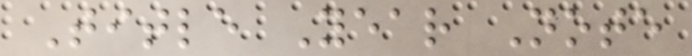Title Year Note
